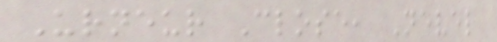Urneur Close, Nevel
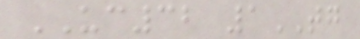UC32 1TG
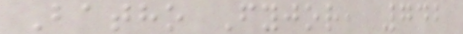Batho Fyjor, 742
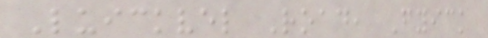Luickvel Road, Fyick
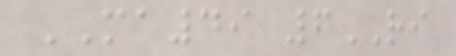MA49 6RI
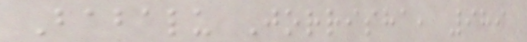Babalu Jorrisha, 989
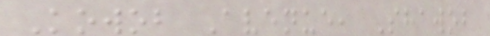Kowob Avenue, Shawob
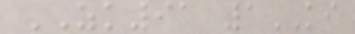ZK91 1KI
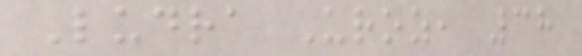Ludra Uroz, 38
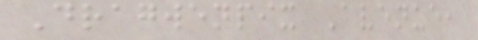Dragwenpix Avenue,
